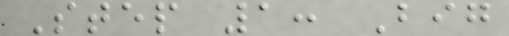Step 1: Big
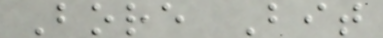Bore Bit
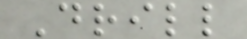Drill
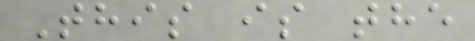This is the
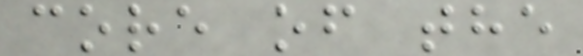core of the
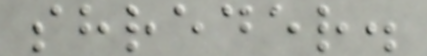shreder.
